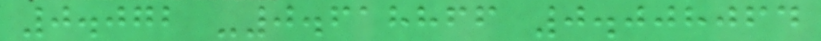0.072 -0.618866 0.008064
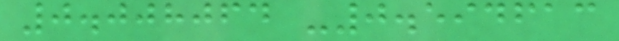0.008064 -0.594613
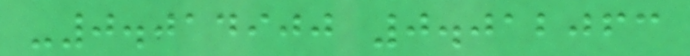-0.014900 0.012063
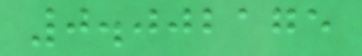0.002175
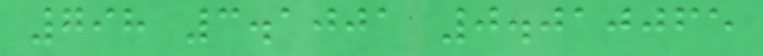798 3.1001 0.010065
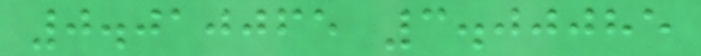0.010065 3.00085
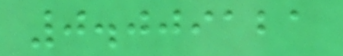0.009121
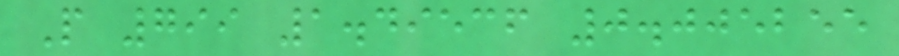P 799 1.49536 0.005255
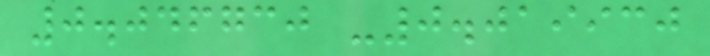0.046730 -0.019930
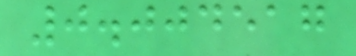0.004517
